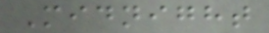Midnight
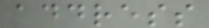address
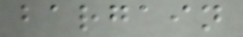bargain
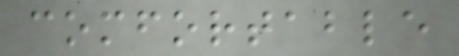comfortable
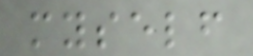myself
